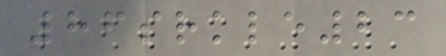86srkle23
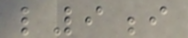l9i
